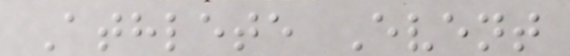Athlete Event
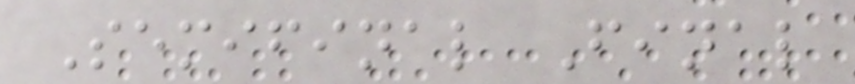Semifinal Final
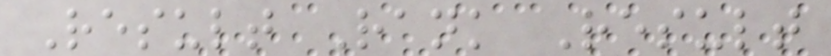Result Rank Result
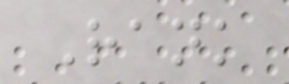Rank
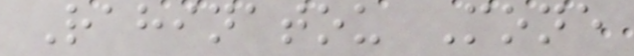Rahinatou Mone
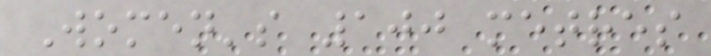Women's 100 metres
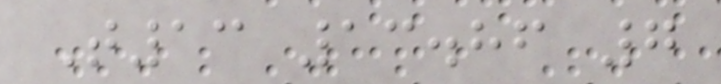T13 13.86 7
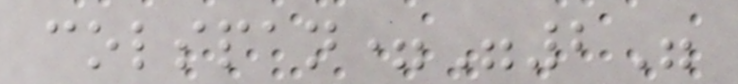colspan="2"
